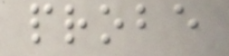probe
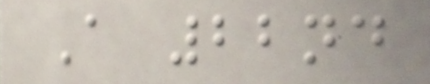A 22nd
